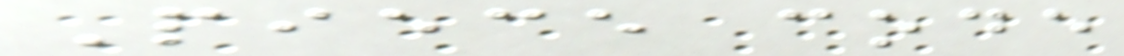Piece code
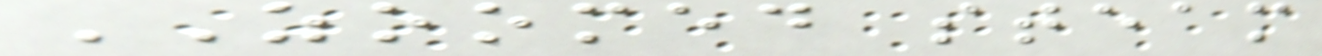ZOOMED steam
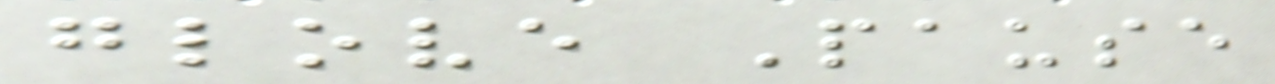glove Pause
